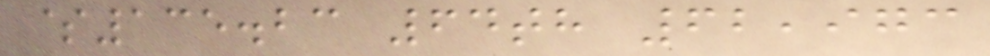$135.23 64th 62,973
